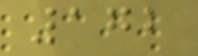172
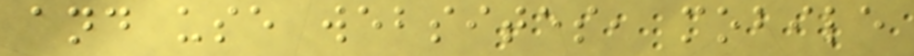and use websites, mobile
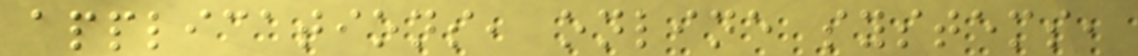applications, online systems,
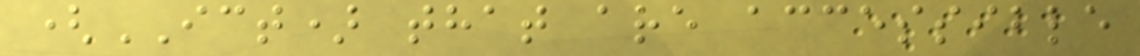(ICT) that are accessible
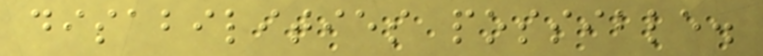disabilities possible.
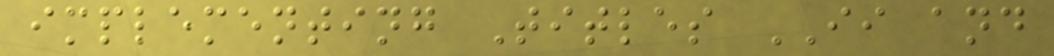implementing Titles II and
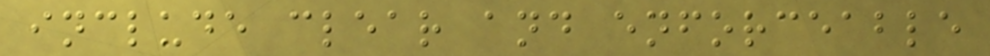include clear and enforceable
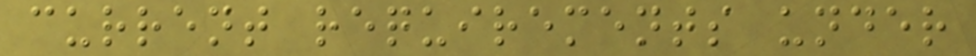current requirements under
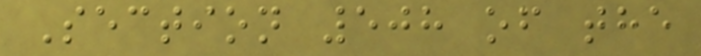Section 508 of the
